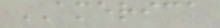AMERICA
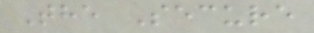The Secure
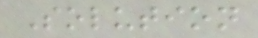Solution
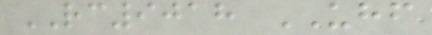RC9018 UHF
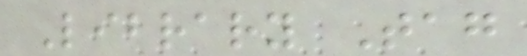Library Tag
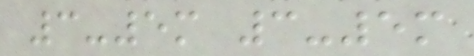3-5m 3-5m
